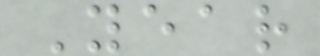Year
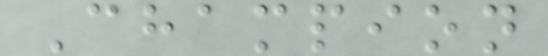Champion
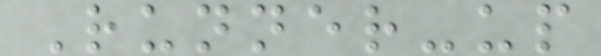Runner-up
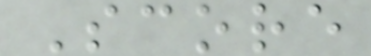Score
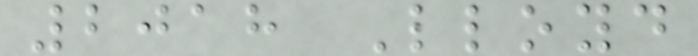2018 Lloyd
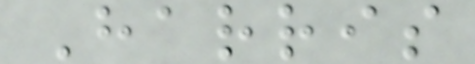Harris
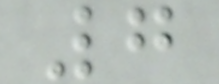7
